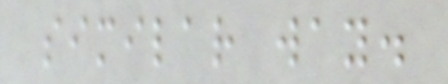similar way.
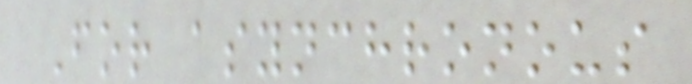For asynchronous
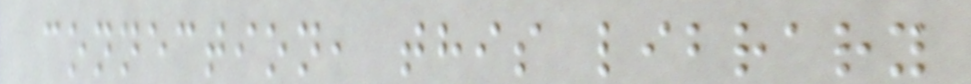connection, this library
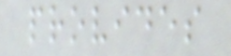provides
